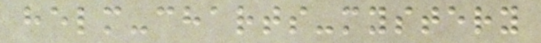helm-charts-mystery
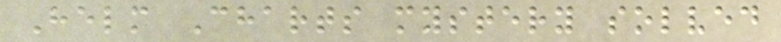Helm Charts mystery solved
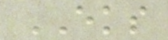EKS
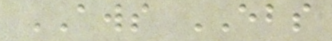AWS EBS
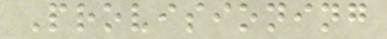Provisioning
